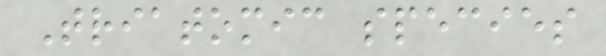Triatomic species
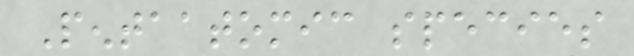Pentaatomic species
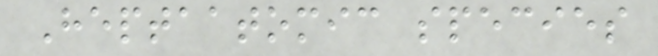Heptaatomic species
